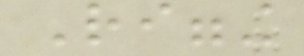Rigging
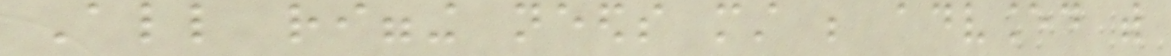All rigging needs must be advanced with
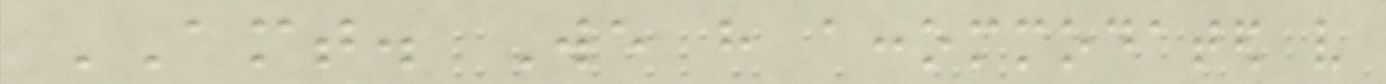AMT. We have accommodated very
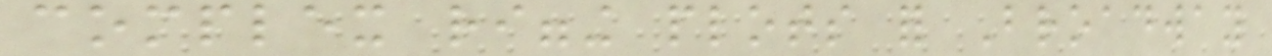complex rigging plots for Broadway
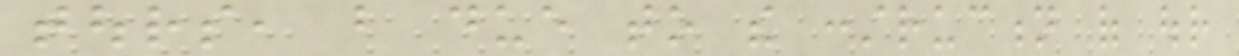tours, but due to the construction of our
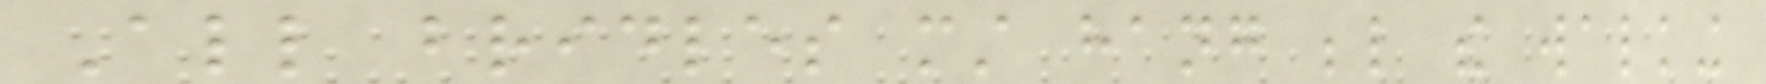All bridles must hang below the walking
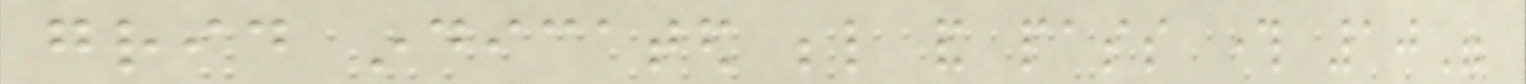grid indicated below and pass through 10"
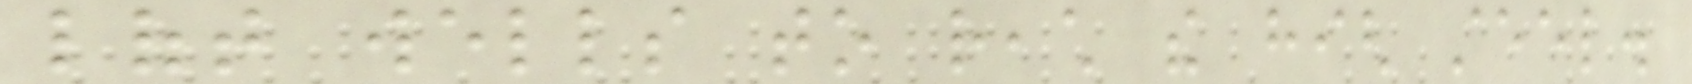loft wells to reach the high steel.
